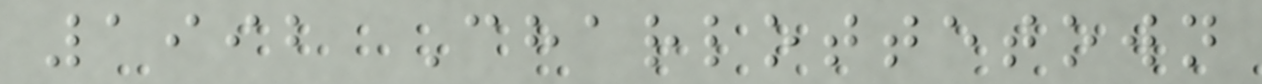1992 Charlottetown
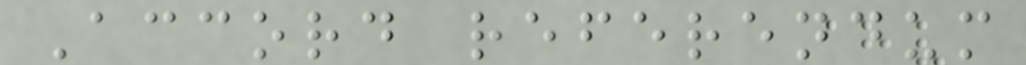Accord referendum
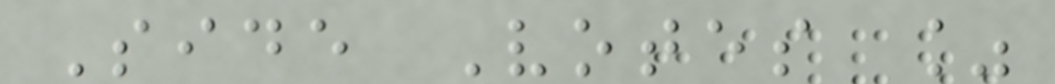Side Votes %
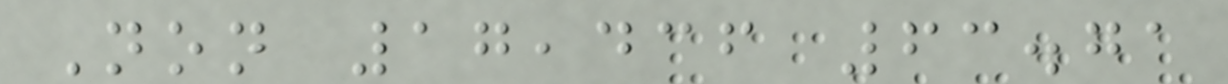Non 17,436 63.71
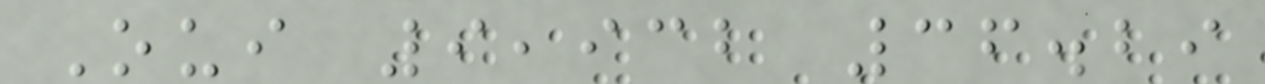Oui 9,932 36.29
